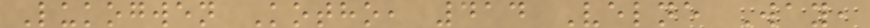Lukogwen Kotho, 414 Velne Way,
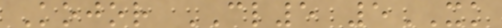Kojor CL5 5XK
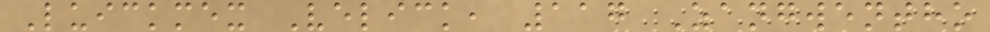Luickmex Velick, 117 Zangwentho
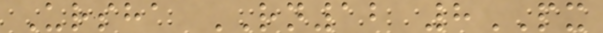Ursha RN12 8PX
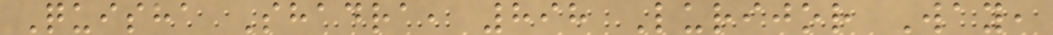Quisha Shadra, 898 Lurijor Way,
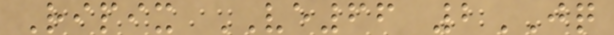Ripix VE66 2JQ
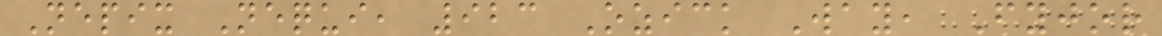Nepix Nequi, 923 Ozick Way, Fyjor
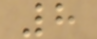8
